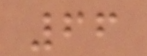66
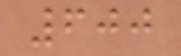600
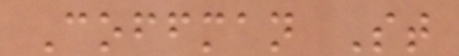Coffman St
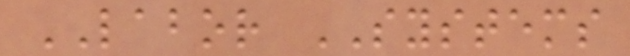LABOR SYSTEMS
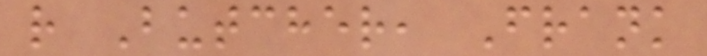r Butcher, Frank
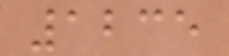1235
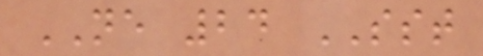NE 24 SST
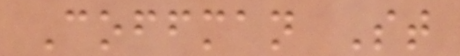Coffman St
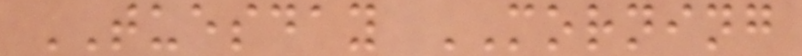TUESDAY MORNING
